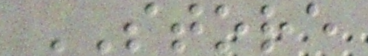STORE
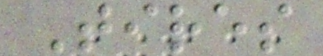Tires
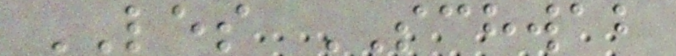LES SCHWAB
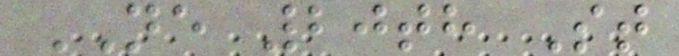NE 20th St
